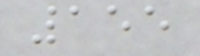155
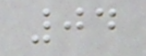04
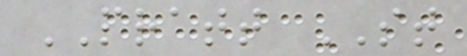PRATT ST
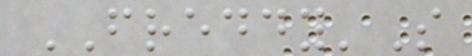FREDDY'S
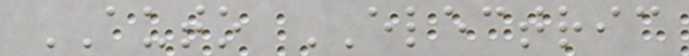AUTO ELECTRIC
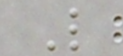L
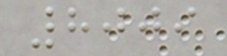8009
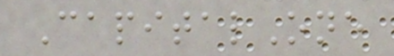CapitalOne
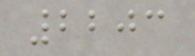2203
